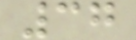37
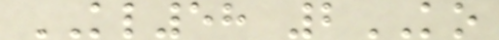KL58 2KO
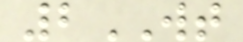2WT
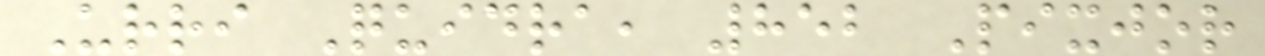Urri Quidra, 852 Pixjor
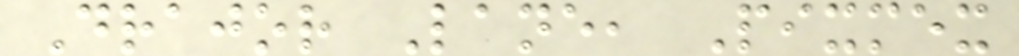Drajor Lane, Pixmex
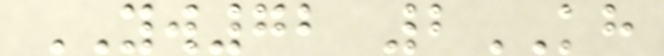YW72 2KH
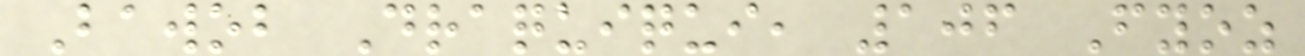Bawob Draquiqui, 106 Fyoz
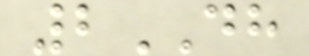2DH
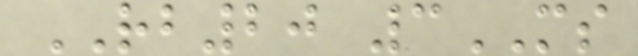RB20 3MS
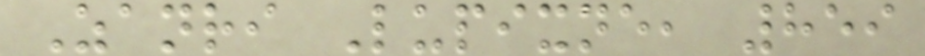Zanri Lupixne, 859
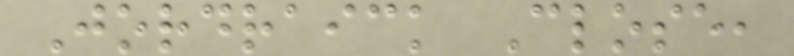Jordraick Close,
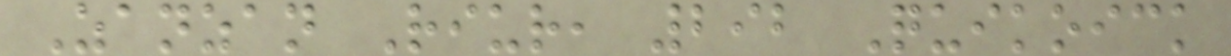Zanzan Riur, 292 Quikoick
